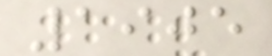1905
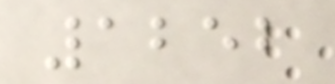1252
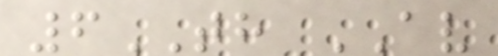6TH AV
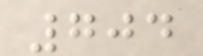704
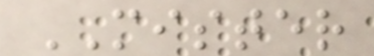MISTER
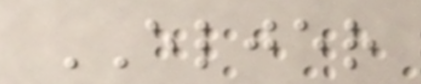ELJER
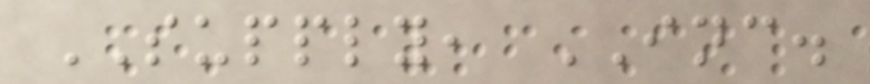SUPPLY, INC.
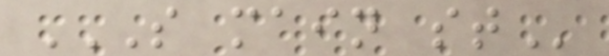S MAIN ST
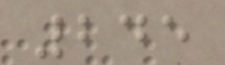245
